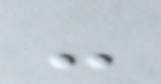-
